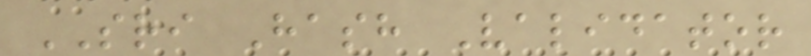SRI Hash Validator
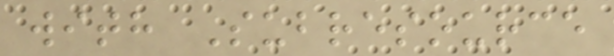with Subresource
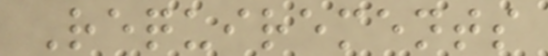Requirements
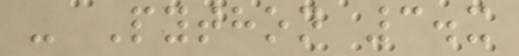- Python 3.x
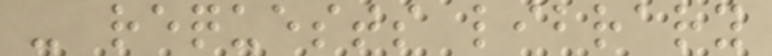- requests library
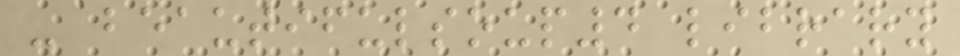- beautifulsoup4 library
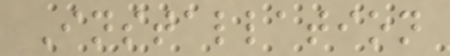Installation
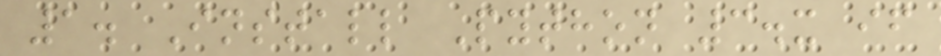1. Install Python 3.x if
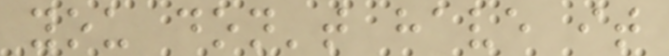you don't have it
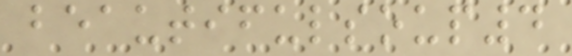beautifulsoup4
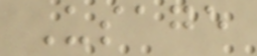Usage
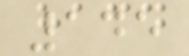145
